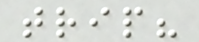trip?
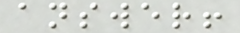answer!
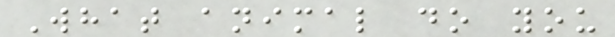What animal do you
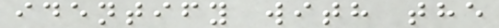identify with the
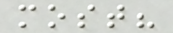most?
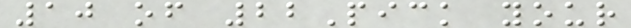10 of 22Pick your
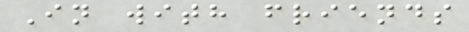In with friends
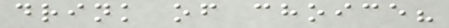drink of choice?
